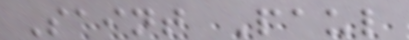Saint Paul
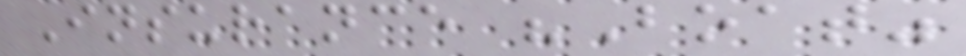Insurance "Boat"
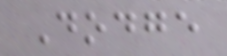Dodge
